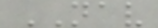NAV
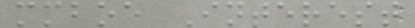mmboe Interest
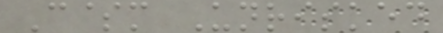C$m Unrisked
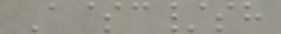A$c/sh
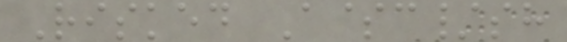Risked A$c/sh
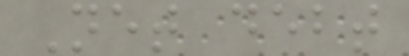Net debt
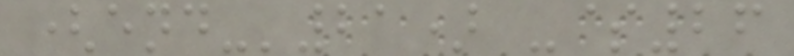(end-'21) -$26
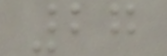27
